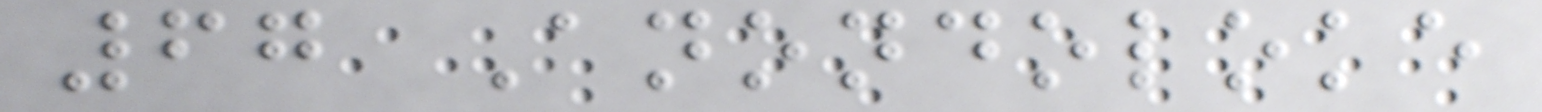67 Anondoloke
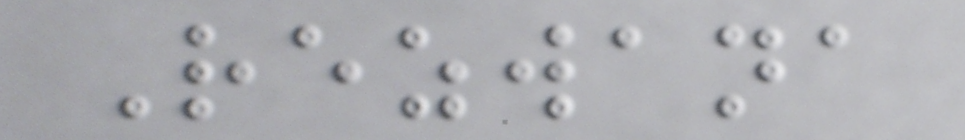Rezwana
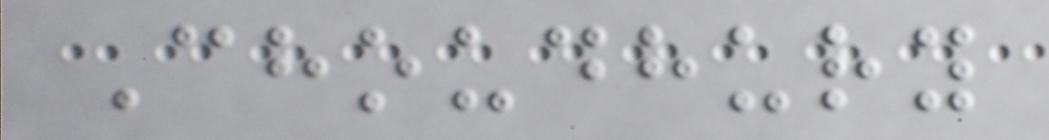Choudhury
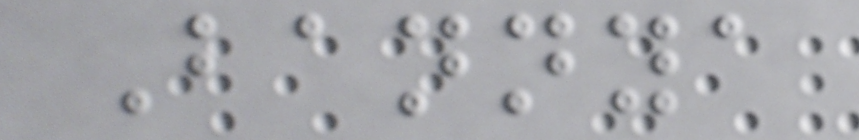Bannya
